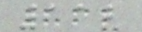112
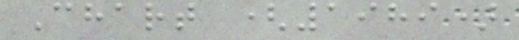Chart (1989)
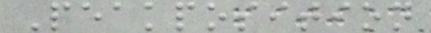Peakposition
